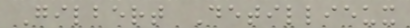Gilbert Detillieux
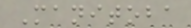Manitoba
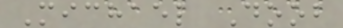Michael Doob
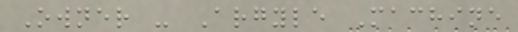Owner - Argyle Machine
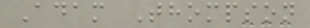Adam Thompson
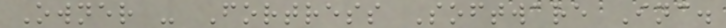Owner - Fortress Software Inc.
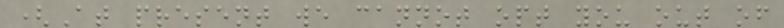(At present we cannot opt you out of
